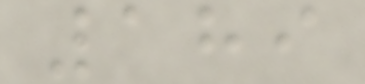189
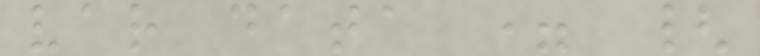var data = {
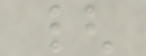{
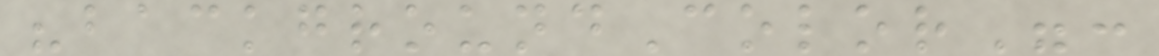"backgroundColor":
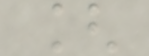[
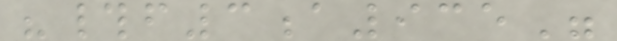"#f3a935"
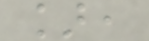],
